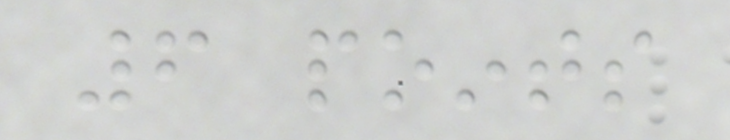6 points
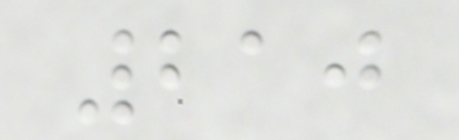210
